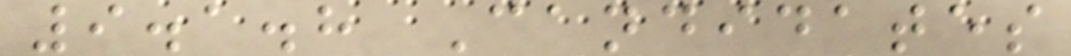9.1.8 Candidates
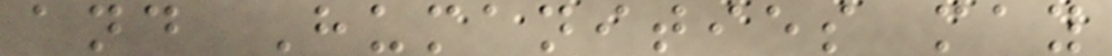and Humanities may
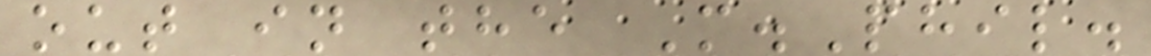out in the M.Phil.
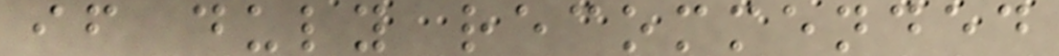if duly recommended
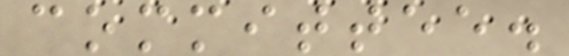committee.
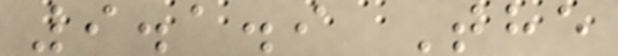9.1.9 The
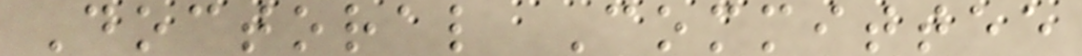Doctoral Committee
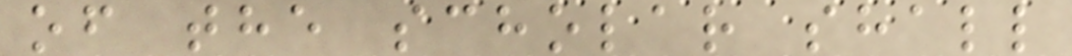of the scholar shall
